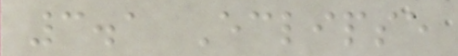3.1 Eclipse
